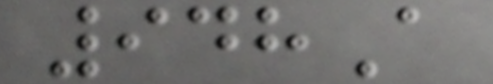948A
